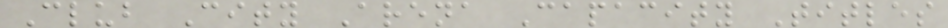Club City Arena Capacity Titles
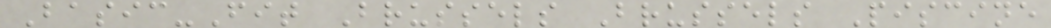Basic-Fit Brussels Brussels Piscine
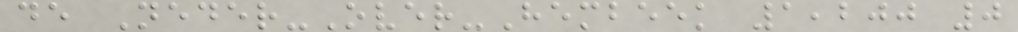de Neder-Over-Hembeek 1,200 0
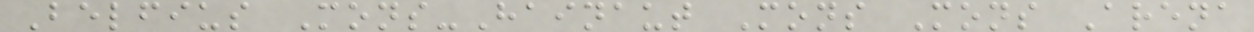Belfius Mons-Hainaut Mons Mons Arena
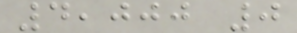4,000 0
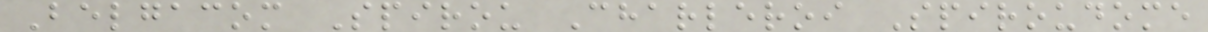Belgacom Spirou Charleroi Spiroudome
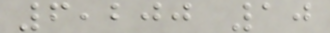6,200 10
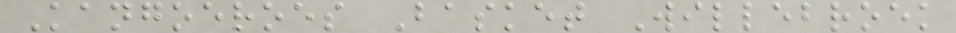Kangoeroes Basket Willebroek
